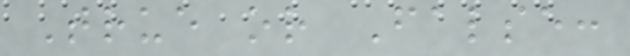True or False:
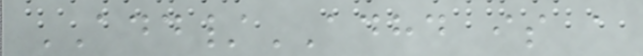ADD/ADHD is a
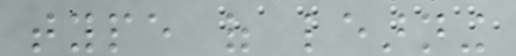type of learning
